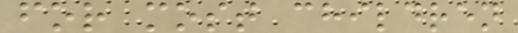for most children
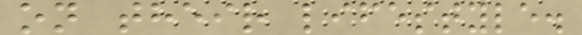on their lifestyle.
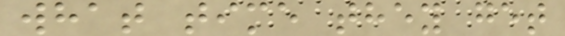what time they get
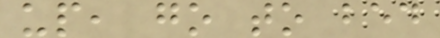up, go to bed
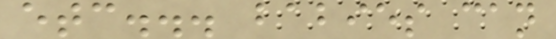etc... babies can
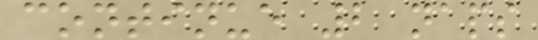continue 2 naps
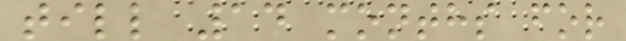till 14 months for
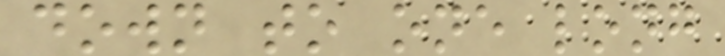down to one long
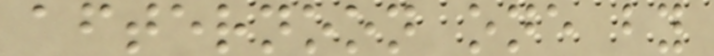afternoon one by
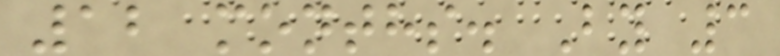12 months. By 3
